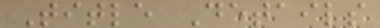Title Details
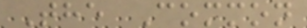The Common
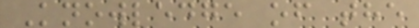Knowledge of the
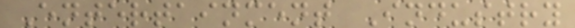Entertainment Industry
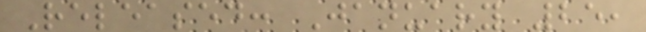Released: January 25,
